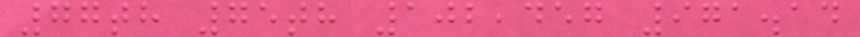77th 75th 102,457 971.14
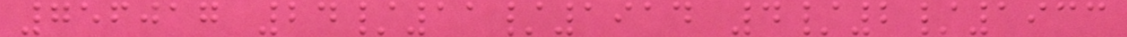756017 24/11/1914 4/2/1933
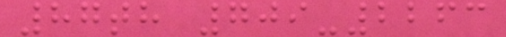87th 709-2263
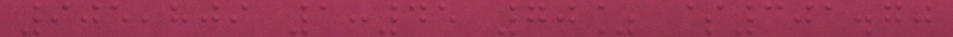905,809 1:45 70% $301.70
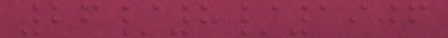26/8/1906
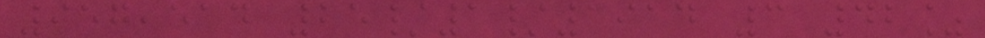957,514 25/1/1914 3 42%
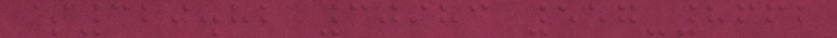$320.82 30983 557-8662
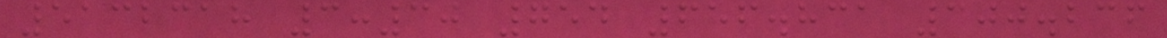5132318 3:30 754 656.831 300.236
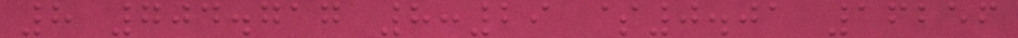8 704.717 8:29 $0.01 16256
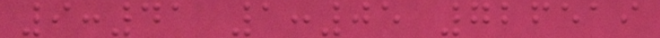9:41 1:05 726519
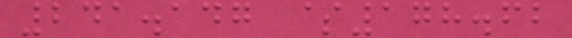241.147 $178.62
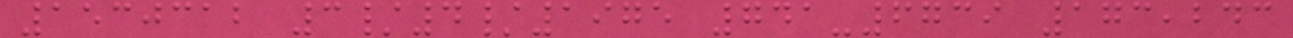1530312 3/4/1975 741-6739 173,243
